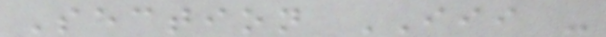Section III -
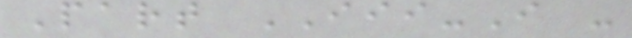Part III-I -
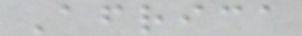Africa
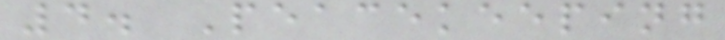4. Peacekeeping
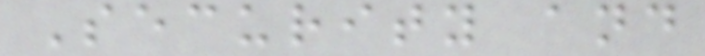Security and
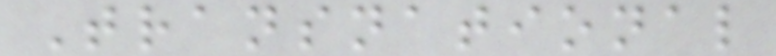Transnational
